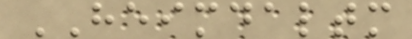HEIMDALTM
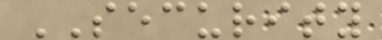SECURITY
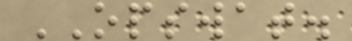OPSWAT.
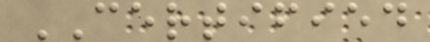CERTIFIED
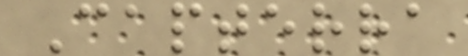Capterra
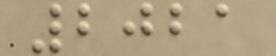2021
